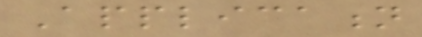Application
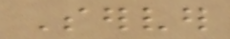Server
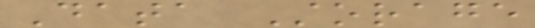Data Storage
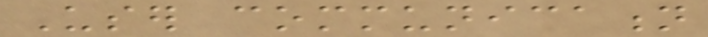User communication
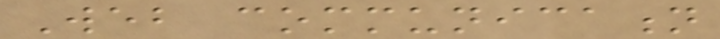Web communication
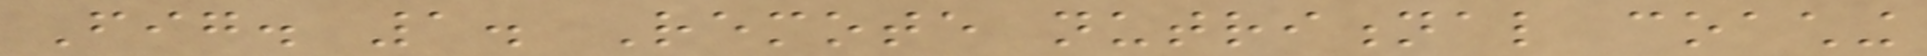Fig. 1. Remote nutritional coaching
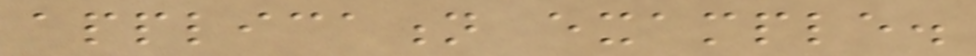application example.
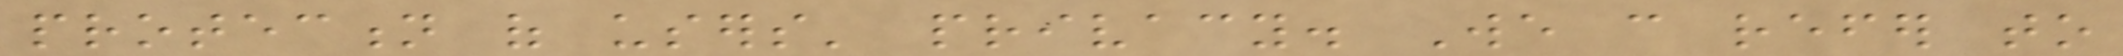protection of users' privacy. We can refer to
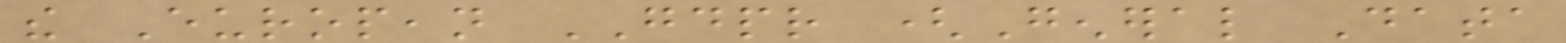the European GDPR (General Data
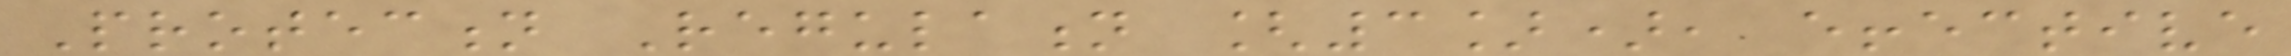Protection Regulation [3]), effective
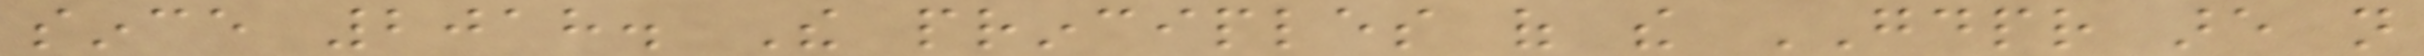since 2018. The principles of the GDPR are not
